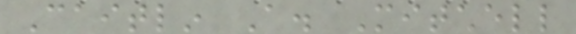Caitlin A. Mitchell
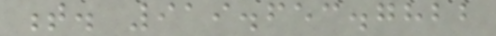t. 919.653.7822
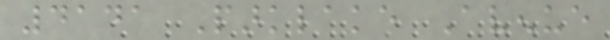4141 Parklake Avenue
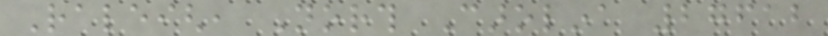Raleigh, North Carolina 27612
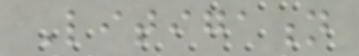Litigation
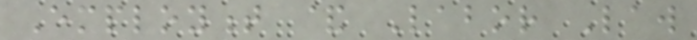Employment & Labor Law
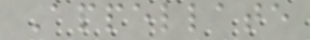Appellate
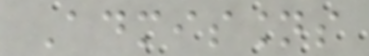Admissions
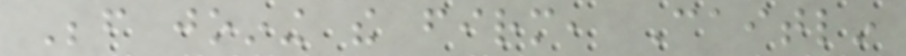Before joining the firm, Caitlin
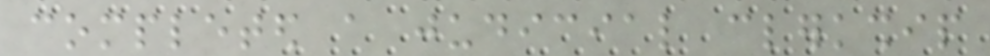completed a judicial clerkship
